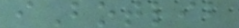iBotlib
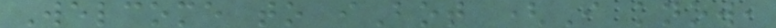Welcome to iBot (I know,
